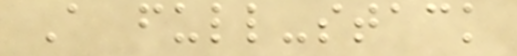A full-stack
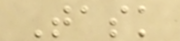Task
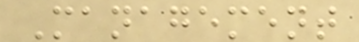Management
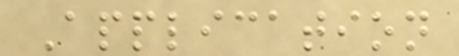Application
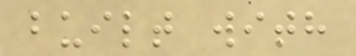built with
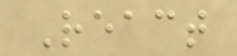React
